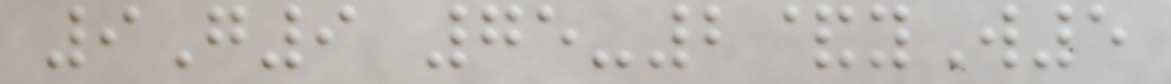9G9 75-2&yW5
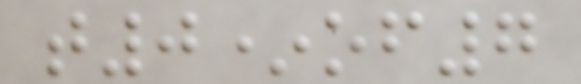t0*of7
